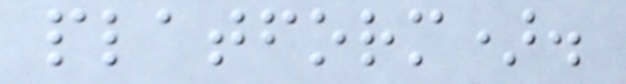platform).
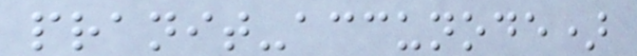pranit-accunode)
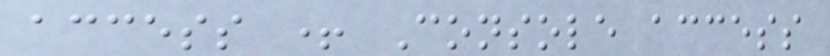access + Console access
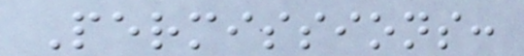Permissions:
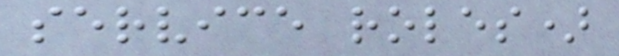service roles)
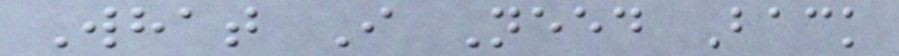What I Need Back
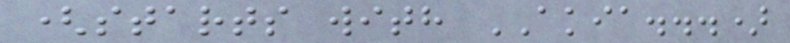(starts with AKIA...)
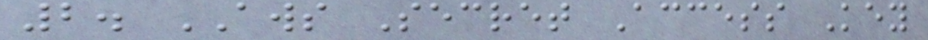2. AWS Secret Access Key
